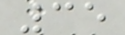35
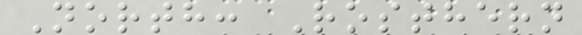North: Rosthern
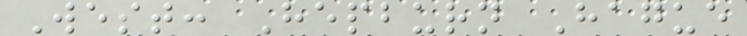West: Hepburn Hague
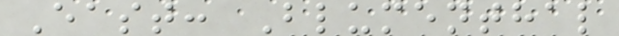East: Blumenthal
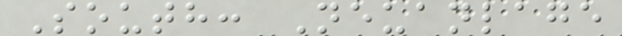South: Neuanlage
